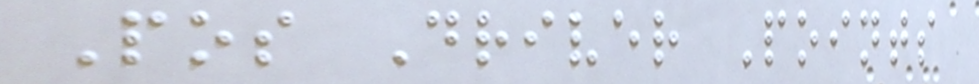Pos Driver Points
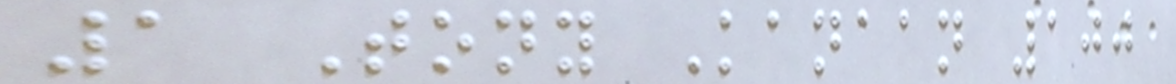1 Tony Kanaan 100
